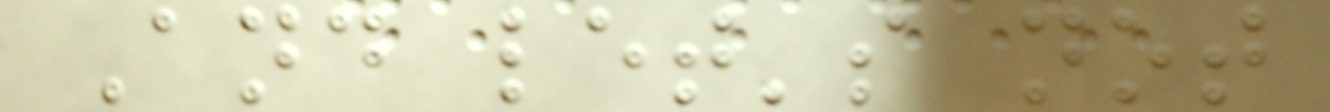And let's not
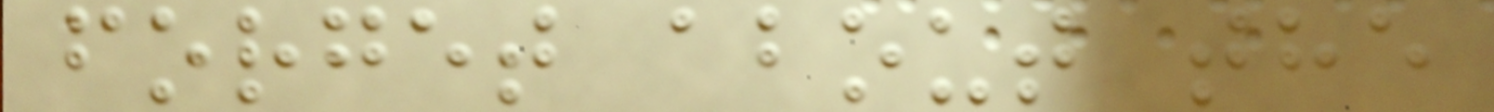forget about the
